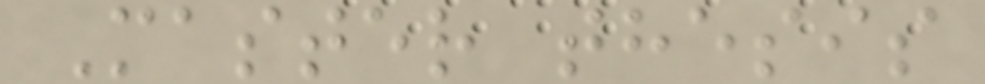Master thesis
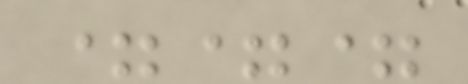===
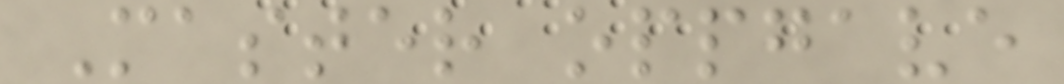Master oppgave
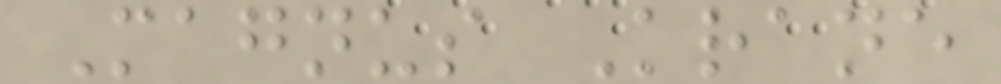Magnus Krane
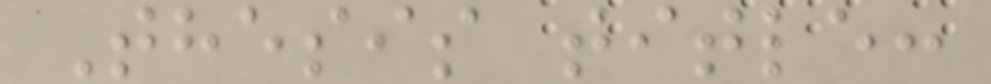Thesis title:
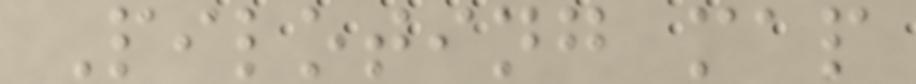Piloting map
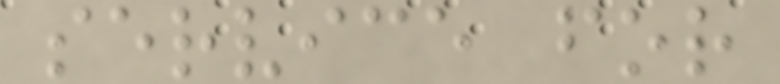service for
